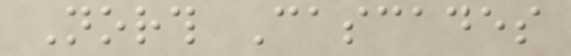North Cascades
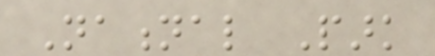National Park
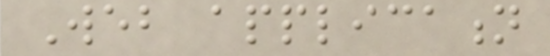Web application
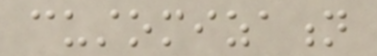customization
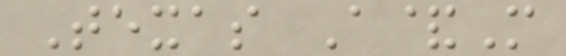Texas A&M
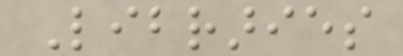Libraries
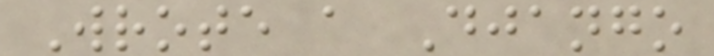Wrote a Django
